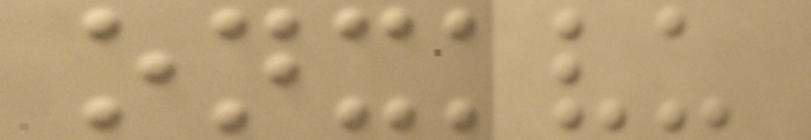onxkvu
